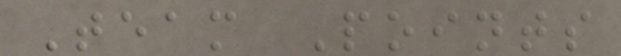Team Points
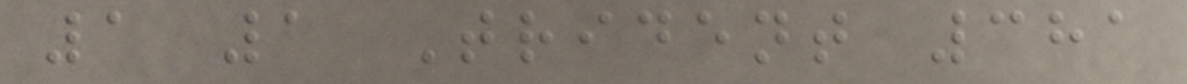1 1 Trident 381
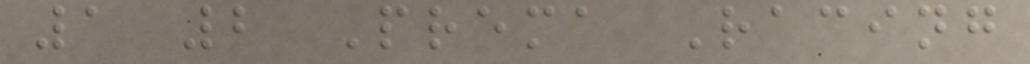1 2 Prema Racing
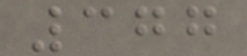377
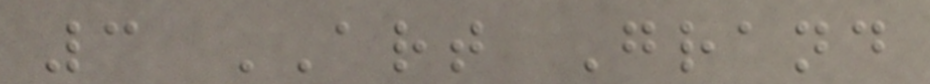3 ART Grand
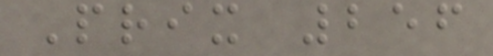Prix 256
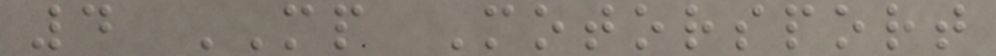4 MP Motorsport
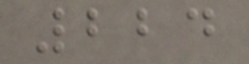224
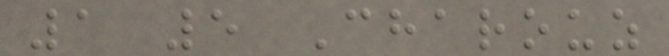1 5 Charouz
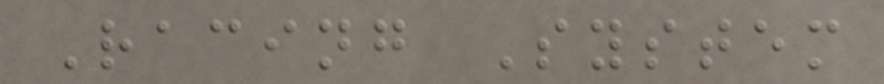Racing System
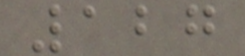127
